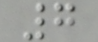7
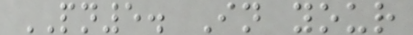PN5. In your
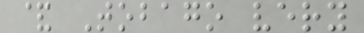& Tobago very
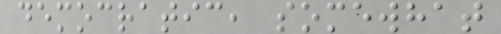democratic, somewhat
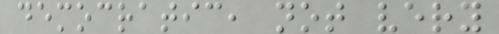democratic, not very
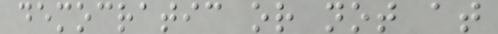democratic or not at
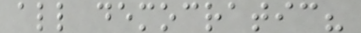all democratic?
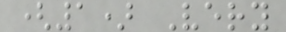(1) Very
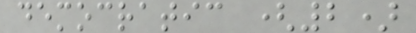democratic (2)
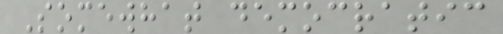Somewhat democratic
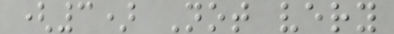(3) Not very
